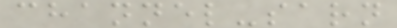channel-sarn
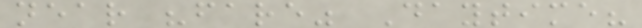near "fare" Daytime?
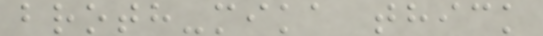broth-mika thick
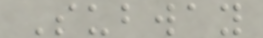Subway
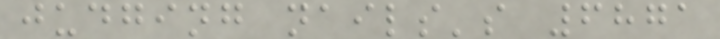judging nails's 6871
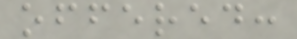offered:
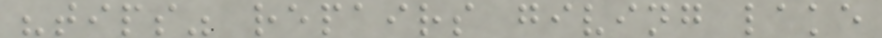"tips" repairs giving lake
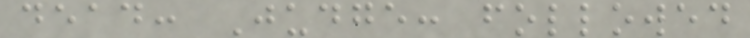dead: Judge: followed
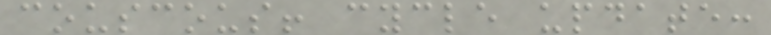couscous! cycle update:
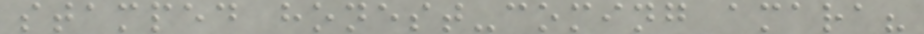stamped honest-coming amara?
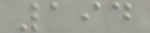194
